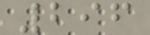296
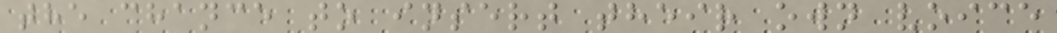the chance to insert their own voice
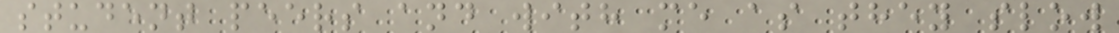student peers and with me as they slow
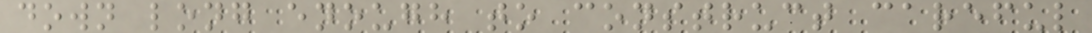down long enough to construct careful
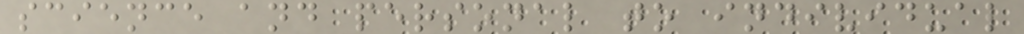science and personal to individual
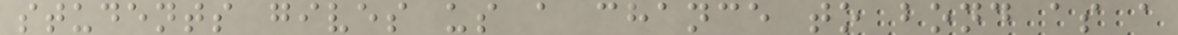students gives us a chance to bond as a
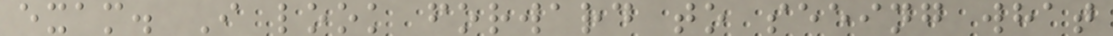exam. I look forward to seeing what
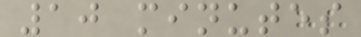10 minutes
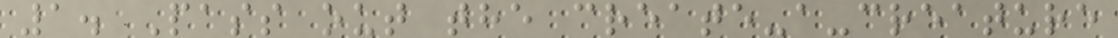1. Pass out the create-a-creature
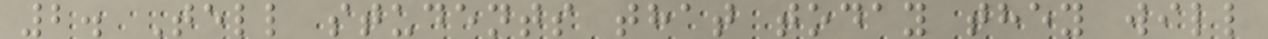2. Tell students that today they will
